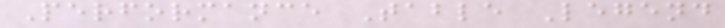Performance Table Legend
